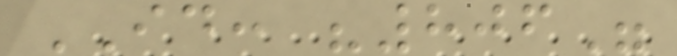ID: "806"
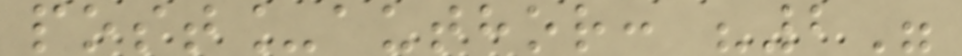post_author: "2"
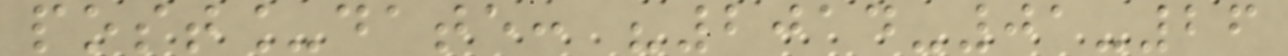post_date: "2014-01-26
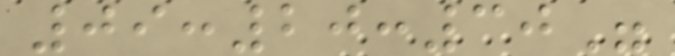09:20:30"
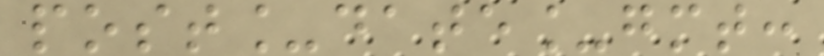post_date_gmt:
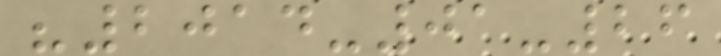"2014-01-26
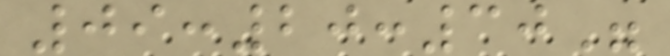09:20:30"
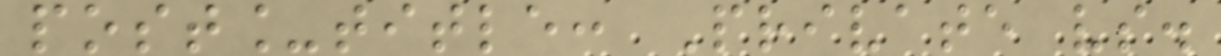post_title: Private vs.
